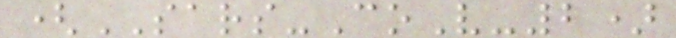(SARS-CoV-2)
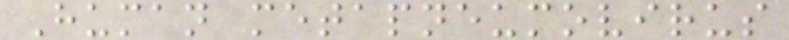Human metapneumovirus
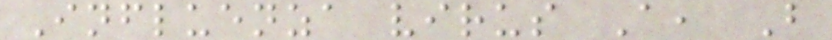Influenza virus A, B
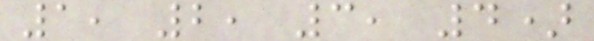1, 2, 3, 4)
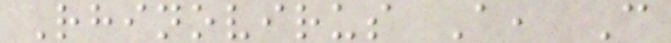Rhinovirus A, C
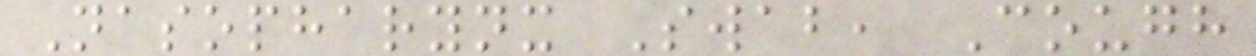Nasopharynx Swab, Cough
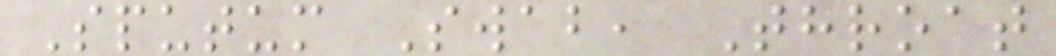Sputum Swab, Throat
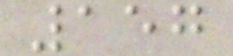157
